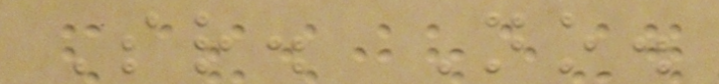Sr. No.
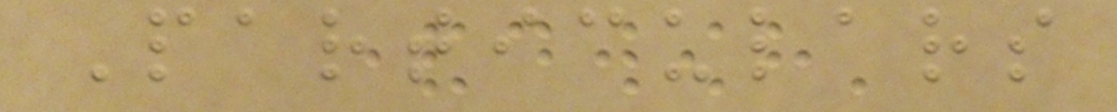Particulars
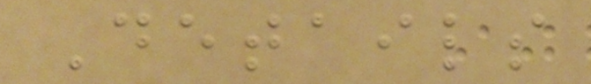Details
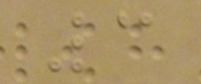3
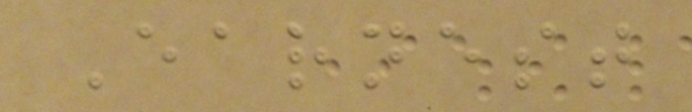Earnest
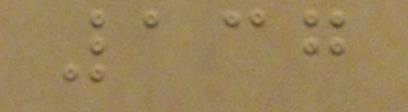137
